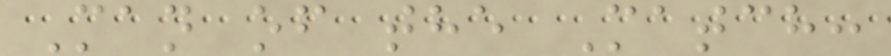Man of the Match:
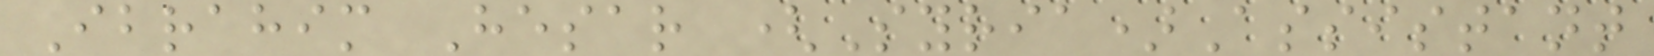Ibrahim Hesar (Syria)Assistant
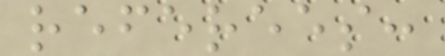referees:
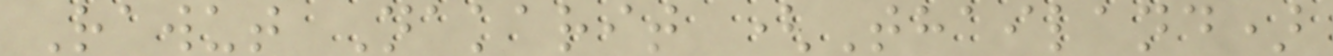Rawut Nakarit (Thailand)
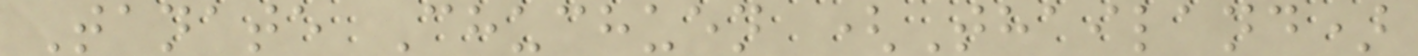Tanate Chuchuen (Thailand)
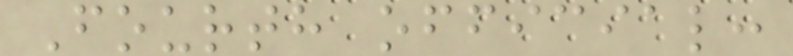Fourth official:
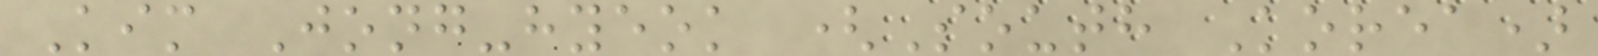Kim Jong-hyeok (South Korea)
